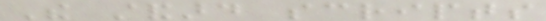The standard scripts
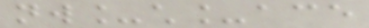nw_ch_ace
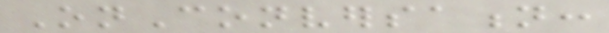OnConversation:
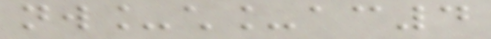nw_ch_ac4
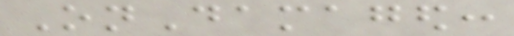OnDamaged:
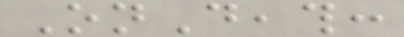OnDeath:
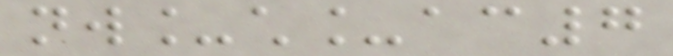nw_ch_ac7
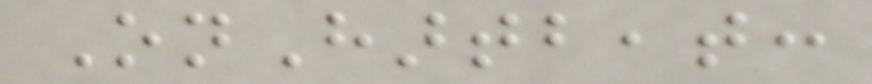OnHartbeat:
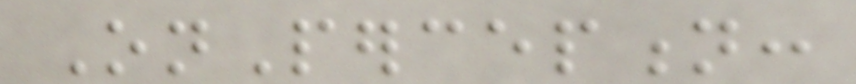OnPerception:
